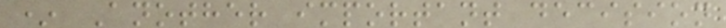* Another important decision
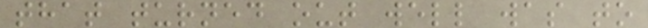that turned out well was to
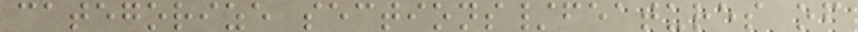categorize sections/features of
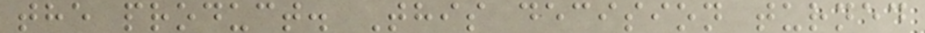the product. This decision turned
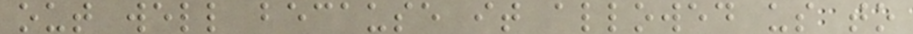out well because it allowed us to
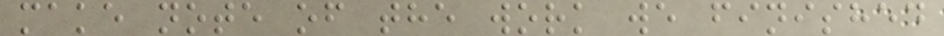make note of the work we finished
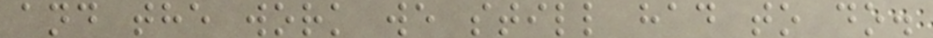and the work we still had to do.
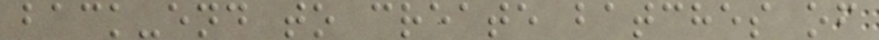back-end to create batches of
